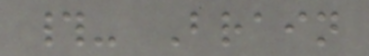#- Brain
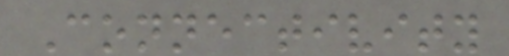Connectivity
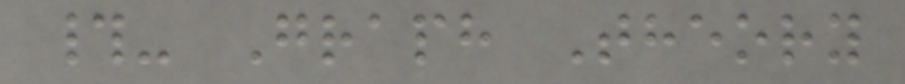#- Graph Theory
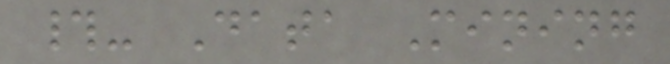#- Data Mining
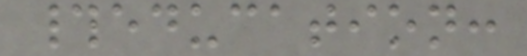#education:
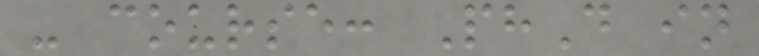- course: PhD in
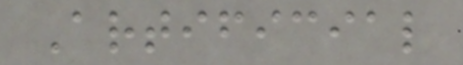Artificial
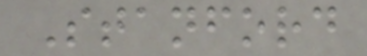Stanford
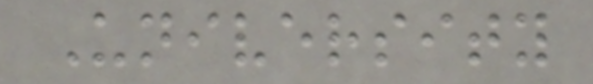University
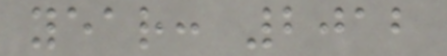year: 2012
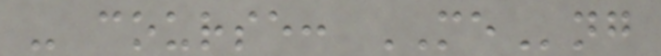- course: MEng
